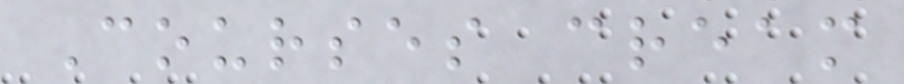Courses cream
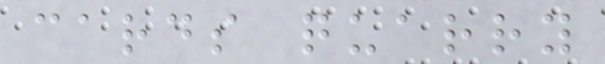cards quarry
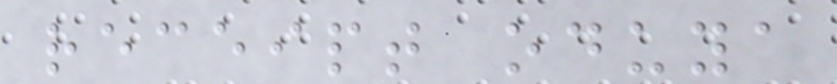receipt oduya
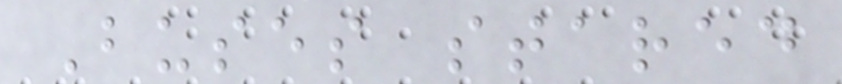Buses stared
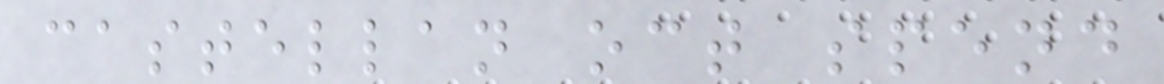castellan oct spend
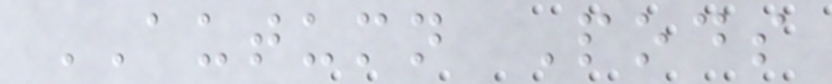AUTUMN Pods
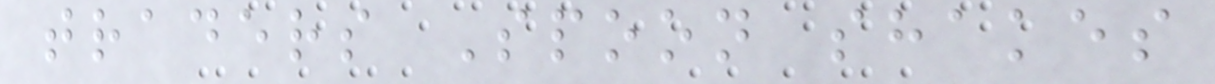traders Spoon shakes
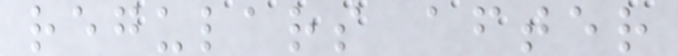regulars after
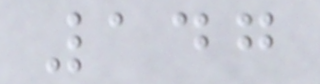147
